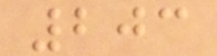203
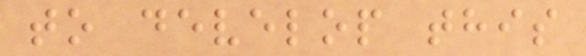to develop this
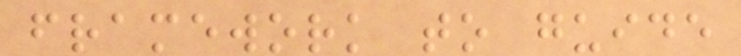framework to guide
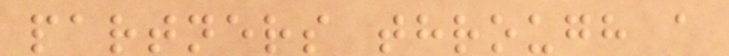partners through a
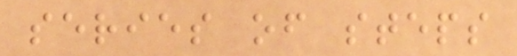series of steps
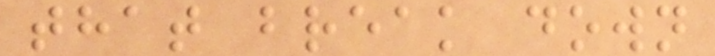that break down
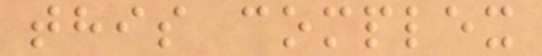this complex
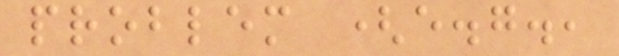problem (e.g.,
